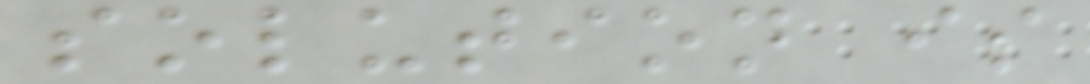solution is
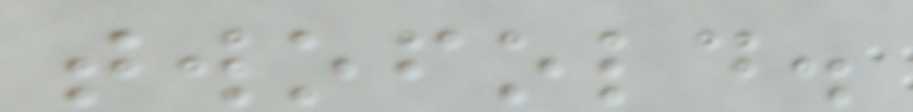twofold.
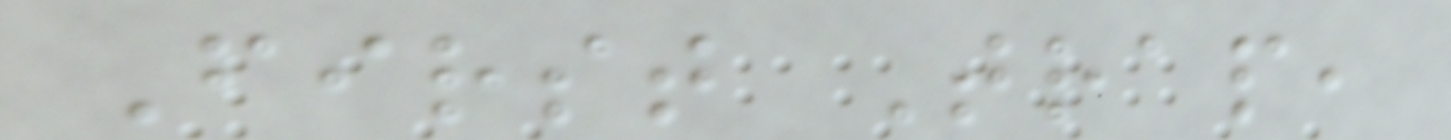First Trap,
